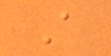A
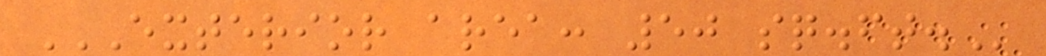EXTERIOR AREA: 50 SQ.FT.
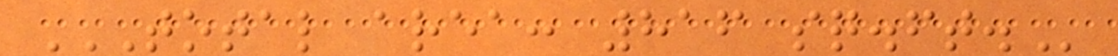TOTAL AREA: 816 SQ.FT.
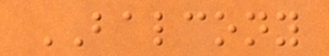BALCONY
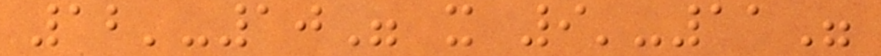12'-10" x 9'-11"
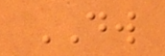DW
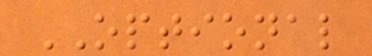OPTIONAL
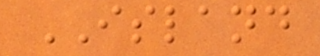ISLAND
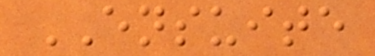ENSUITE
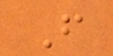F
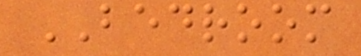BEDROOM
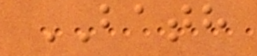BATH
